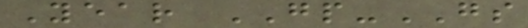Year GP-GS
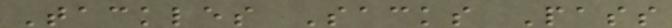Tackles Sacks Pass
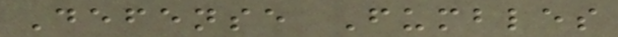Defense Fumbles
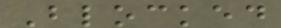Blocked
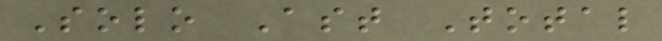Solo Ast Total
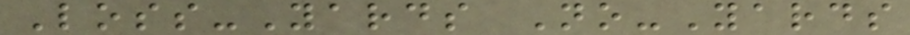Loss-Yards No-Yards
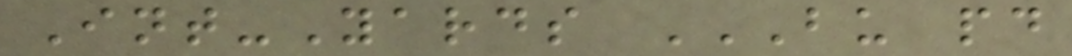Int-Yards BU PD
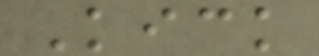Kick
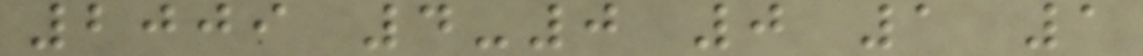2009 4-0 0 1 1
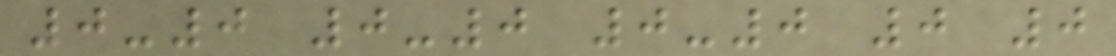0-0 0-0 0-0 0 0
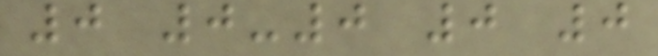0 0-0 0 0
